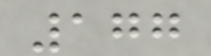177
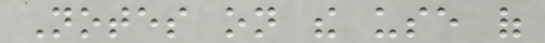Notes on the use of
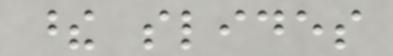these slides
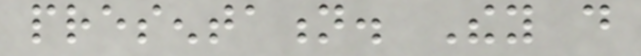presentation. They do
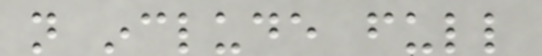not include full
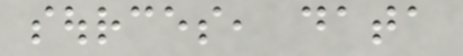sources, data
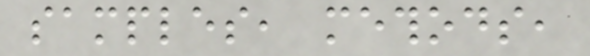samples, methods,
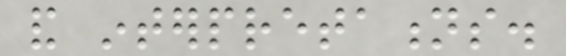and interpretations.
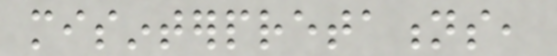misinterpretations,
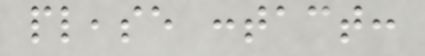please contact:
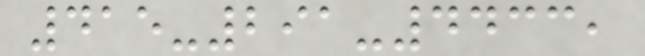415-291-4433,
